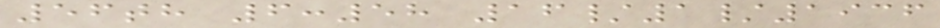56th 6:58 16/1/1936
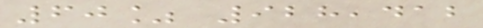60% 928,412
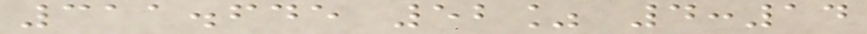311.645 52% 4:14
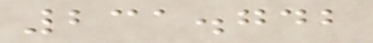231.742
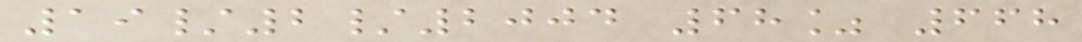19/2/2004 68% 668
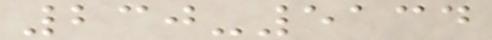230-5134
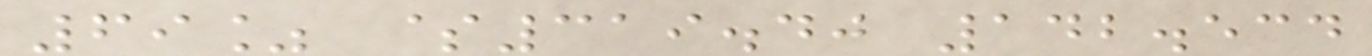69% $319.40 142.534
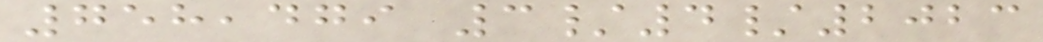758,479 3/4/2023
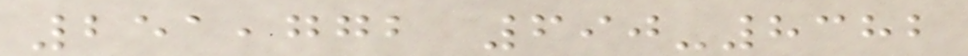251,772 690-8382
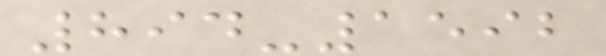894-1592
